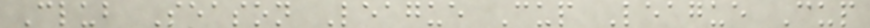Club Season League Cup League Cup
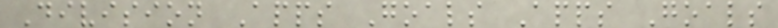Division Apps Goals Apps Goals
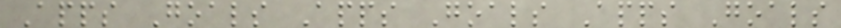Apps Goals Apps Goals Apps Goals
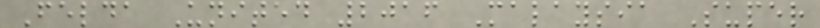Felda United 2016 Malaysia Super
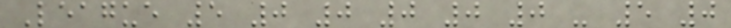League 5 0 0 0 0 0 - 5 0
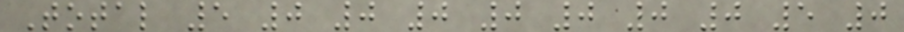Total 5 0 0 0 0 0 0 0 5 0
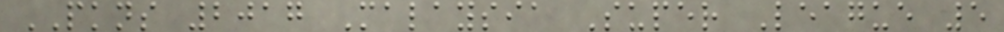PKNS 2017 Malaysia Super League 5
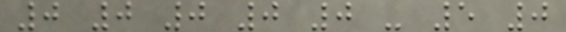0 0 0 0 0 - 5 0
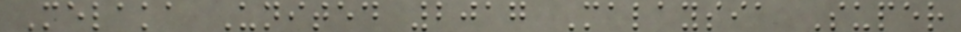Melaka United 2017 Malaysia Super
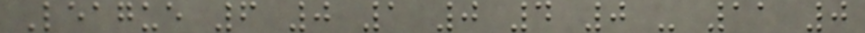League 6 0 1 0 4 0 - 11 0
